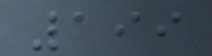199
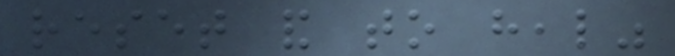reset and to heal"
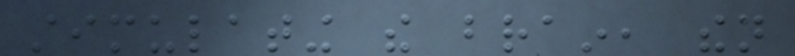stimulating the brain, then
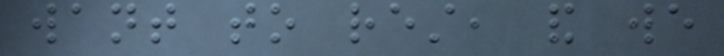want to rest, and we
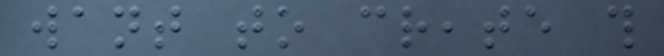want to create this
